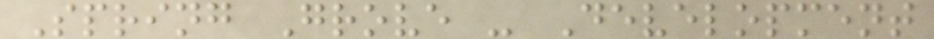Spring Grove - Development
